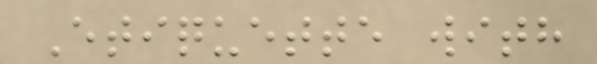Etiquette with
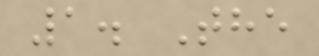1. The
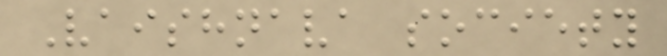Vaishnava society
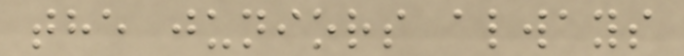the juniors always
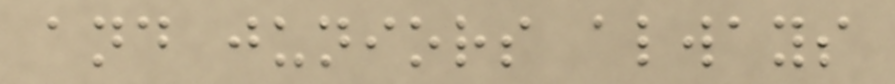and juniors always
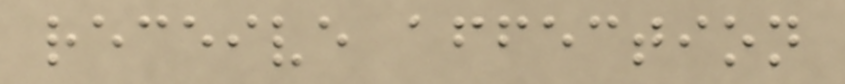receive affection
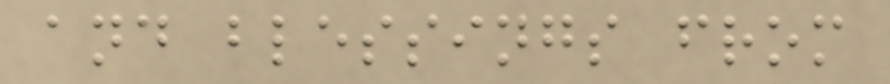and blessings from
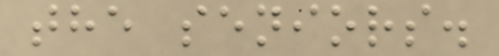the seniors.
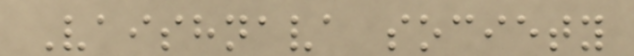Vaishnava society
